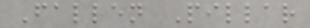Fallen Pillar
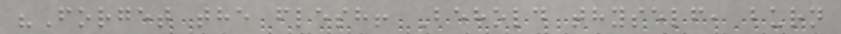"Forget the flesh! Behold thyself, burn
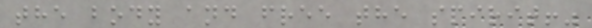the body and free the spirit!"
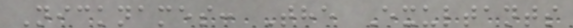Nicknames: The Exultants
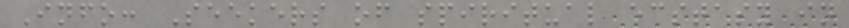Info: Seekers of spiritual ecstasy in
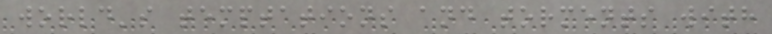world's temptations and torments with
